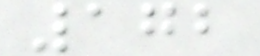172
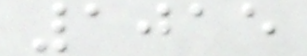1015
